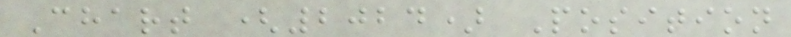Chart (2024) Position
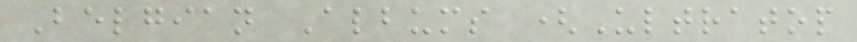Belgian Albums (Ultratop
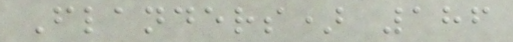Flanders) 186
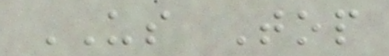US Top
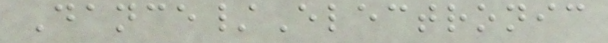Dance/Electronic
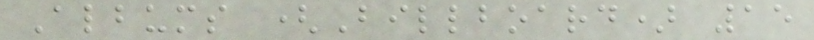Albums (Billboard) 15
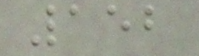152
